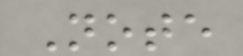Note
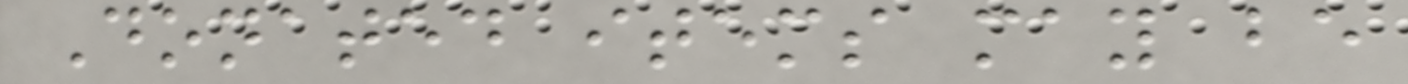Donated items may be
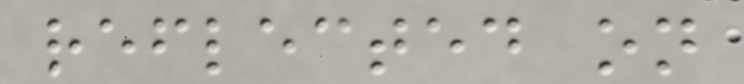reflected on
